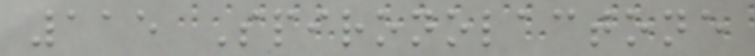115 Spironolactone
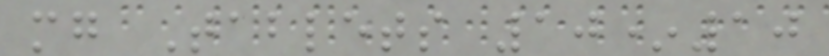mg Tablets 10*10
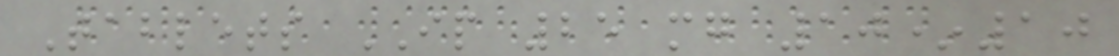Tablets IP 25 mg 10*10
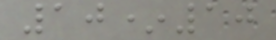10*10
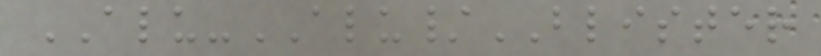ALU-ALU/BLISTER
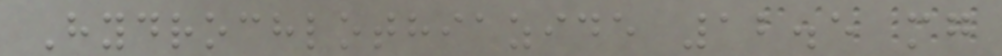Hydrochlothiazide 12.5 mg
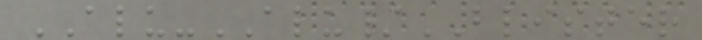ALU-ALU/BLISTER
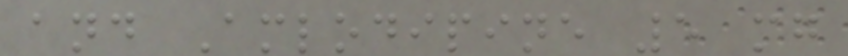and Amlodipine 5 mg
